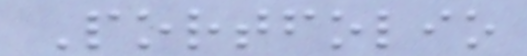Portfolio
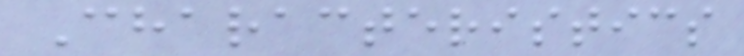Characteristics
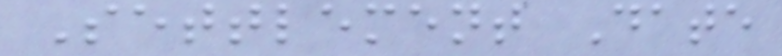Settlement Date
